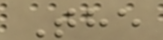The
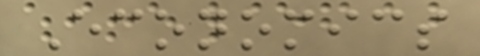Economics
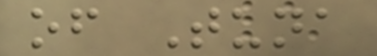of Tuna
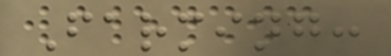Farming:
